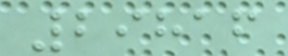29816
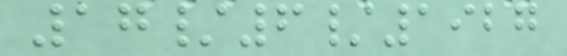17/6/1927
